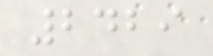2429
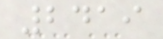2419
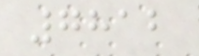7812
